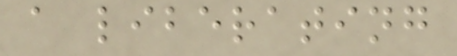a liberating
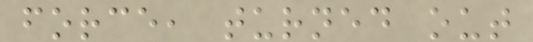force, turned out
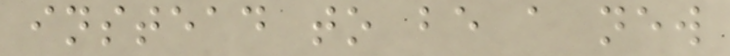instead to be a new
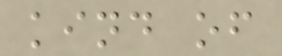kind of
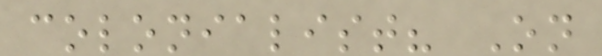colonialist? On
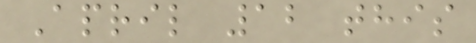April 12 this
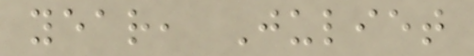year, Juliet
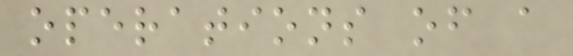operations of a
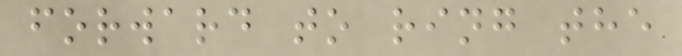forward to ring the
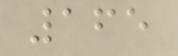165
